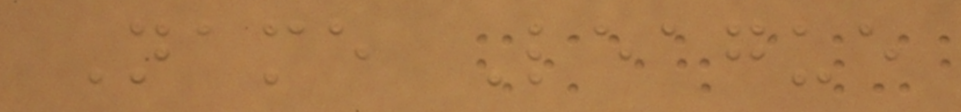Name League
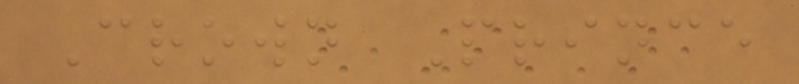Crown Prince
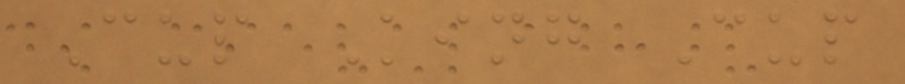Cup King Cup
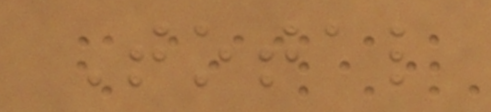Total
